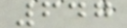647
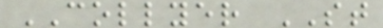COLLYER ST
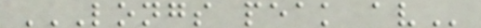LONGS PEAK AV
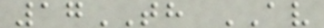17TH AV
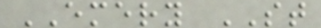EMERY ST
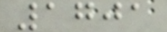1701
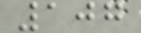107
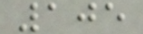105
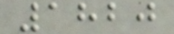1820
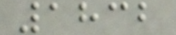1832
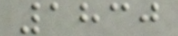1830
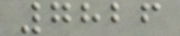7826
